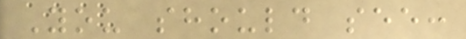You should see:
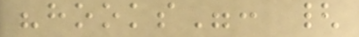"hooks": {
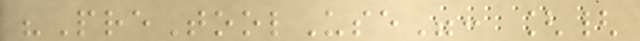"PreToolUse": [{
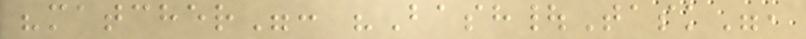"matcher": "Bash|Task",
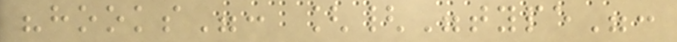"hooks": [{"type":
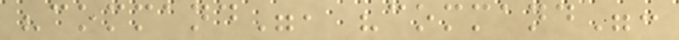"command", "command":
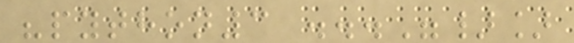"python3 ..."}]
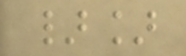}]
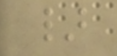}
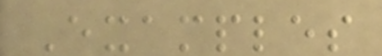Examples
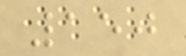150
